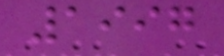1997
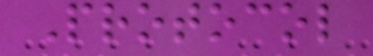Protocol
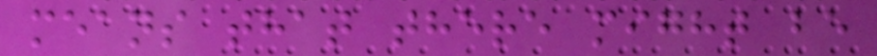means that there might be
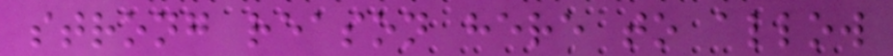strong reason here to allow
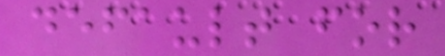default for
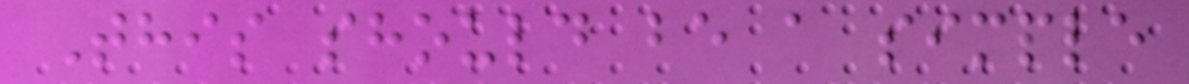This should be a simple
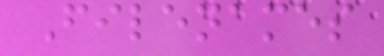Filenames
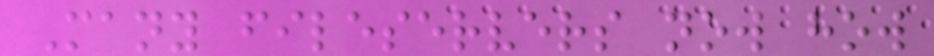Many fileservers now how
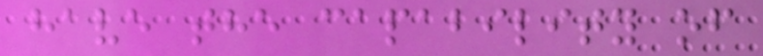have the capability of
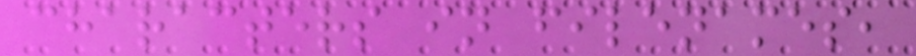characters in filenames,
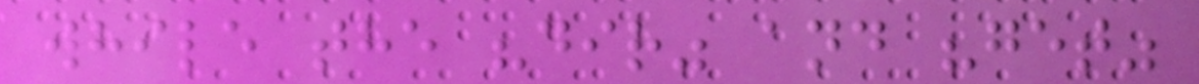while the "dir" and "get"
